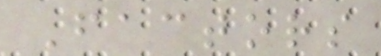Factors
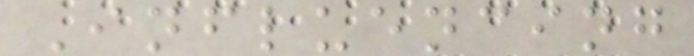Influencing
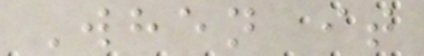When it
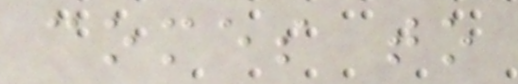comes to
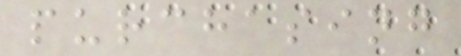purchasing
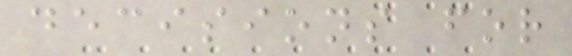decisions for
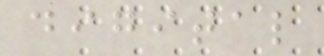digital
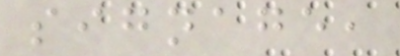signage,
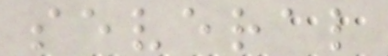several
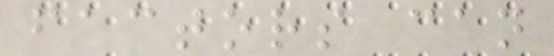factors can
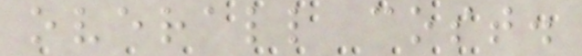overall cost.
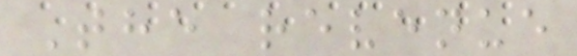The revenue
